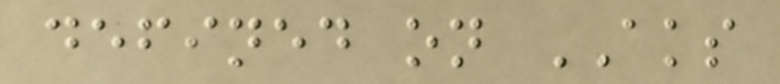defined on AKS
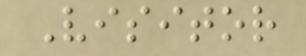Visitor
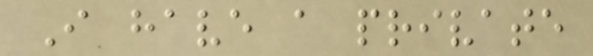I have a private
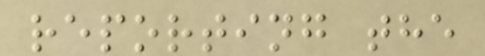reporting the
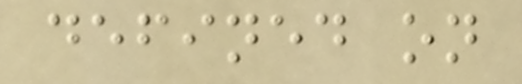defined on
